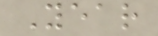Year
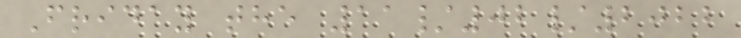Friday the 11/02/2022
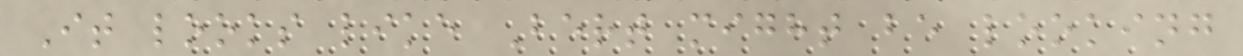It looks like Bert might be looking
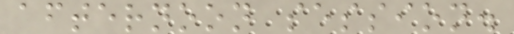afternoon session.
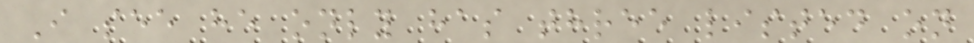I see he only has three listed on
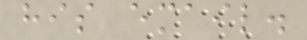his email.
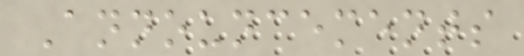Announcements
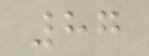87
